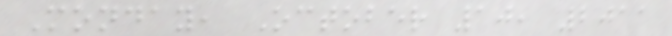Monday, October 10, 2011
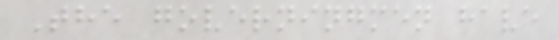The governingmen have
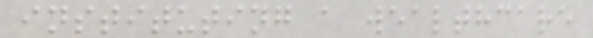instituting a wealthcare
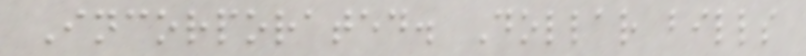Incorporated. Dollar bills
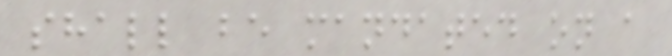shall be mandated on a
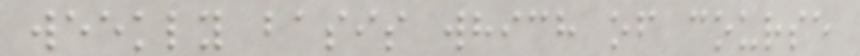weekly basis which of course
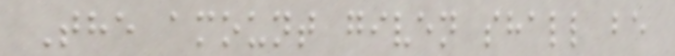The amount given shall be
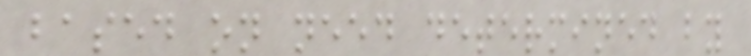based on need determined by
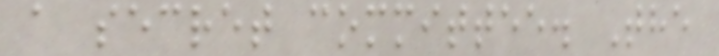a secret committee. The
